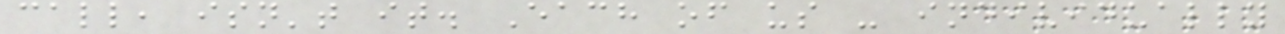call, isn't it. Each of us - individually
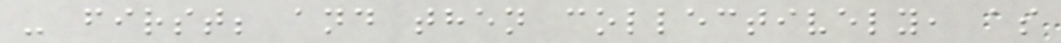- first; and then collectively, as
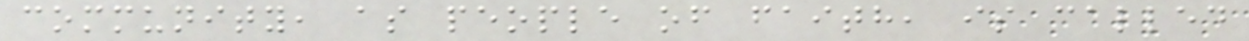community, as people of faith, is called
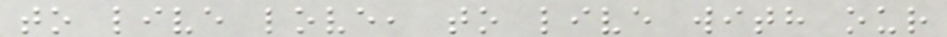to live love, to live with our
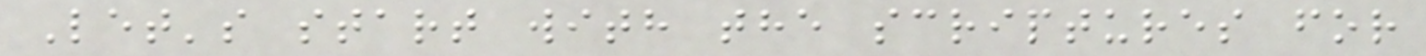Let's start with the scriptures for
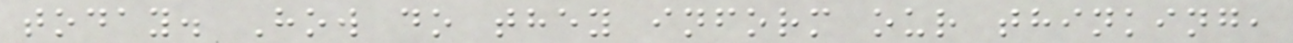today. How do they inform our thinking,
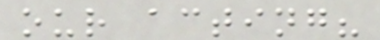our acting?
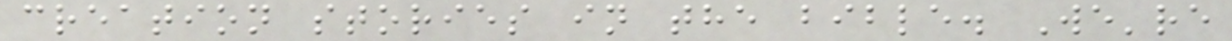creation stories in the bible. We're
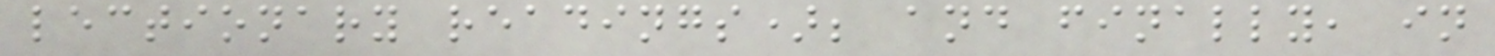lectionary readings); and finally, in
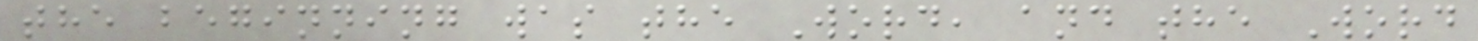the beginning was the Word, and the Word
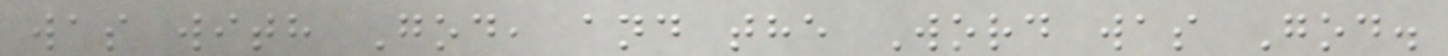was with God, and the Word was God.
